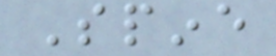Spine
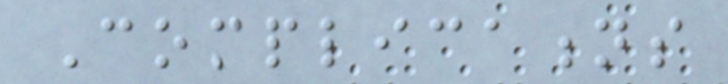Complications
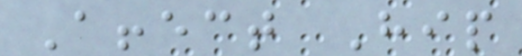Affect Hip
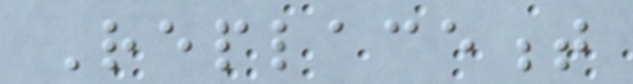Replacement
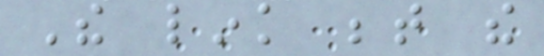The link between the
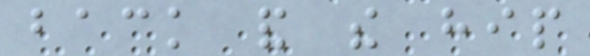back and the hip
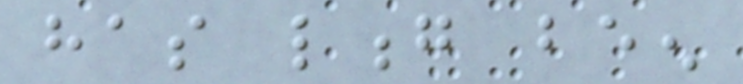has long been
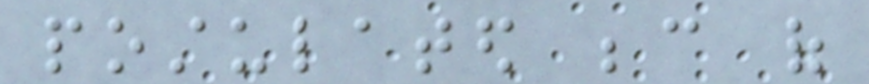postulated because of
